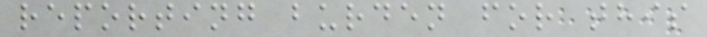reporting burden for this
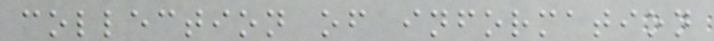collection of information
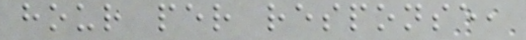hour per response,
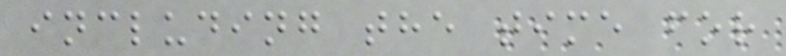including the time for
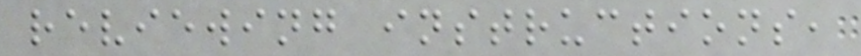reviewing instructions,
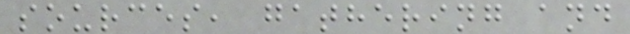sources, gathering and
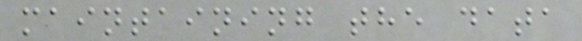maintaining the data
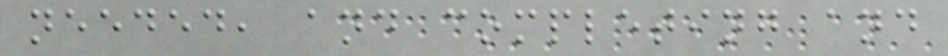needed, and completing and
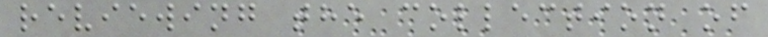reviewing the collection of
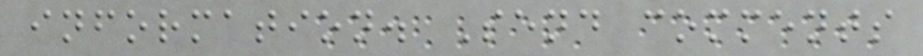information. Send comments
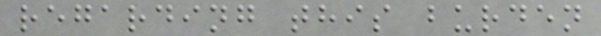regarding this burden
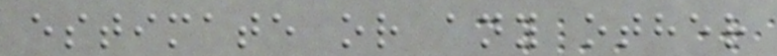estimate or any other
